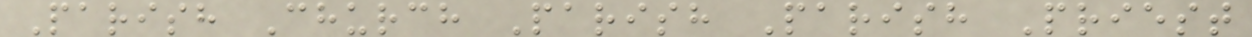Parish Church Parish Parish Priest
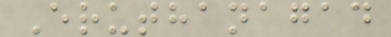Eruthanagad
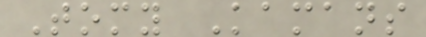Tomy Kamans
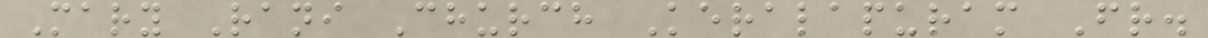Mary Rani Church Keralapuram Fr.
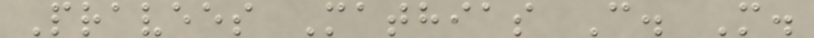Pravees Mathias C. M.
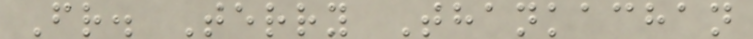Fr. Terry Thankachan
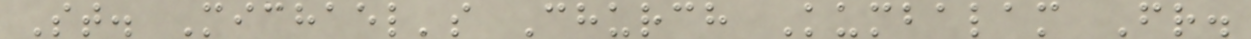St. Michael's Church Kumbalam Fr.
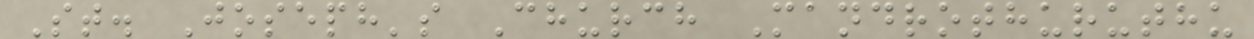St. Joseph's Church Mandrothuruthu
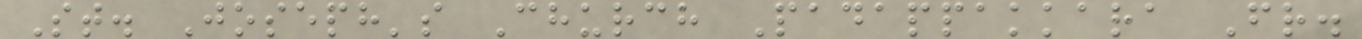St. Joseph's Church Padappakkara Fr.
